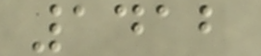1412
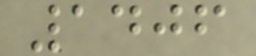1406
